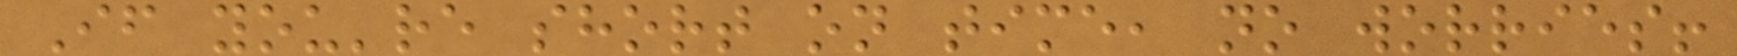If you're short on time, no worries!
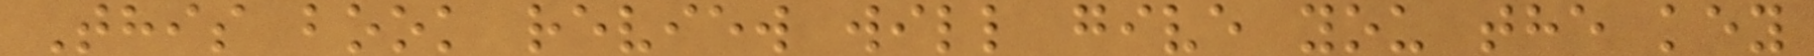This book review will give you the key
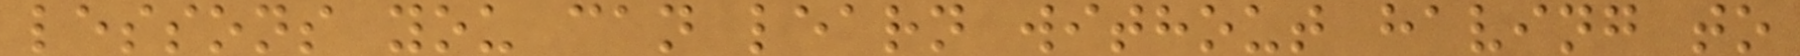lessons you can learn without having to
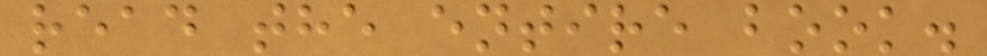read the entire book.
